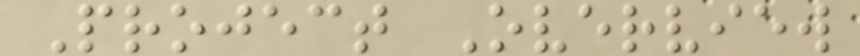Project Overview
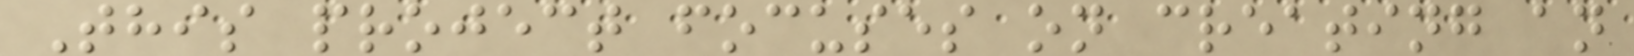This project focuses on creating an
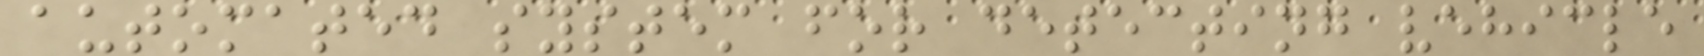automated system for detecting vehicle
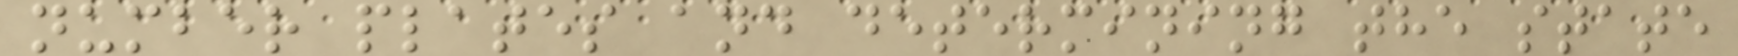number plates and determining the state
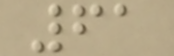61
